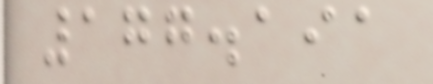177.191
